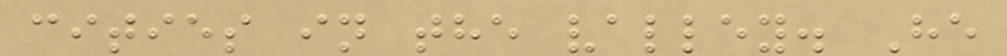cities in the valley. He
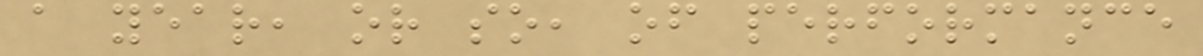a year, or so, of performance
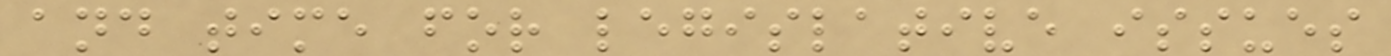and time for legislative issues
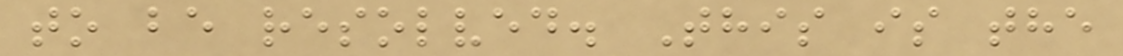to be resolved. This is the
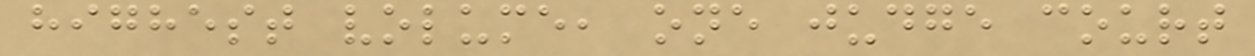highest volume, one judge court
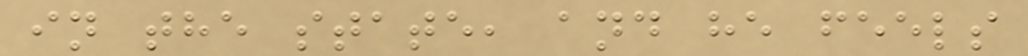in the state, and he feels
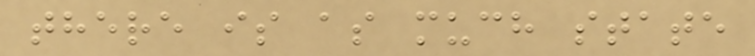there is as much state
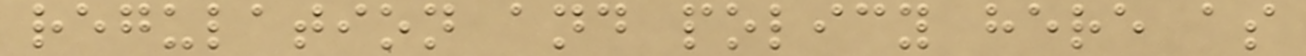regulation and policy here as
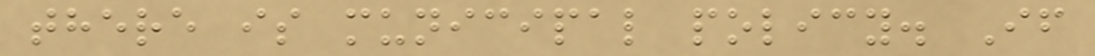there is municipal policy. If
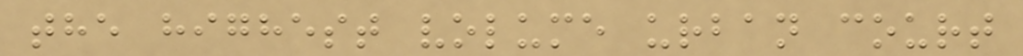the highest volume urban court
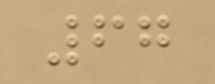67
